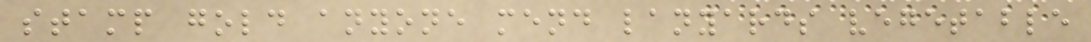stamp gold anyone mend lanyards vegetable
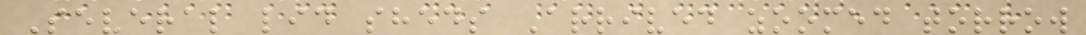Several lid sheds Arrived zoomed torrow
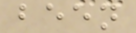been
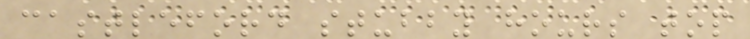castleford stubby hours top
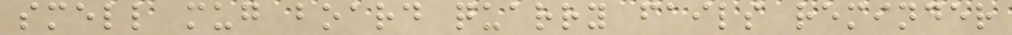smell mug board quarry fails reminder
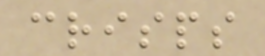crisps
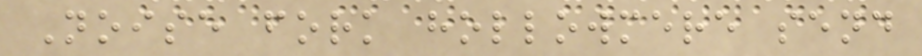Noise fork hollowmere send
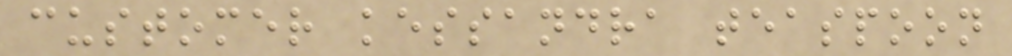customer kessandra teaspoon
